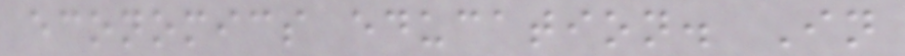economics education. In
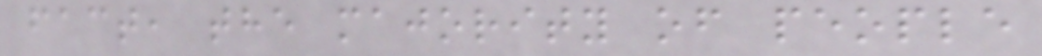fact, the majority of people
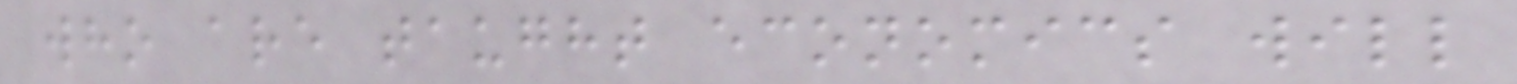who are taught economics will
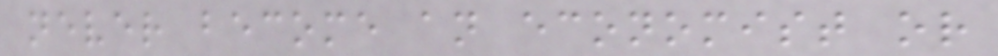never become an economist or
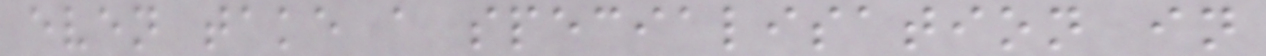even take a specialisation in
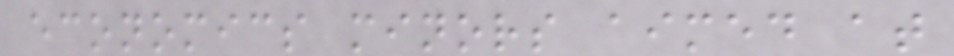economics minors aimed at
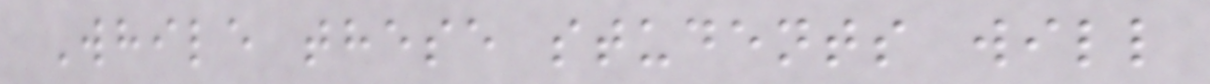While these students will
